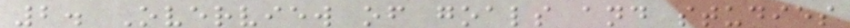2. Overview of goals and studies
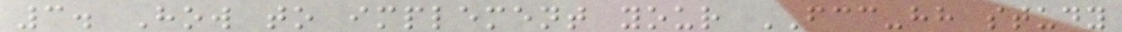3. How to implement your FCC-hh study
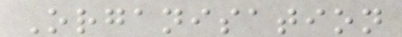Organisation
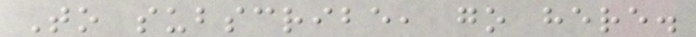To subscribe, go here.
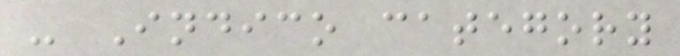- Indico category
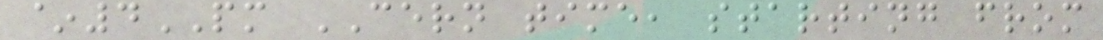~4PM CERN time, starting from
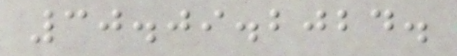30.09.2024.
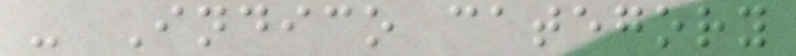- Indico category
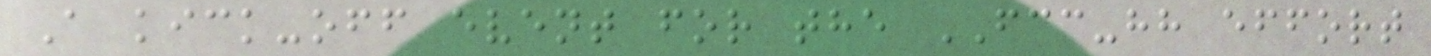A kick-off event for the FCC-hh effort
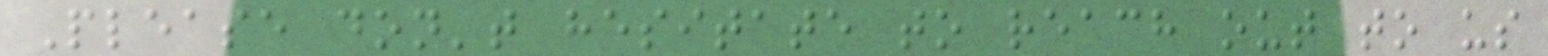Please don't hesitate to reach out to us
